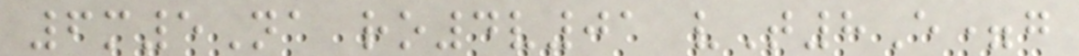6m5Na ro4v01 vT8E=g
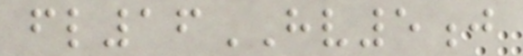fl16HV5j
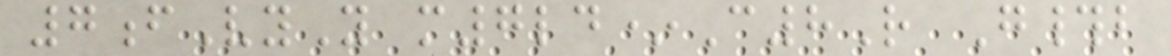7fVyY m7ld*C8R G#b
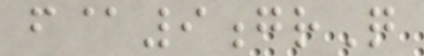f@9grQ
